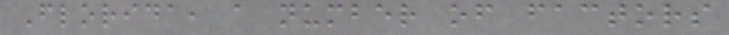Florida, a number of factors
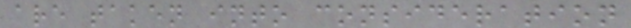are taken into consideration
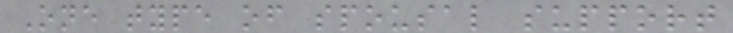One type of spousal support
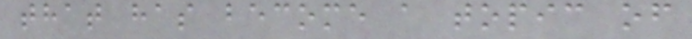that has become a topic of
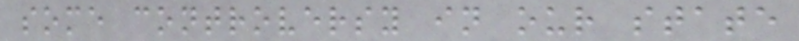some controversy in our state
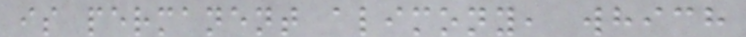is permanent alimony, which
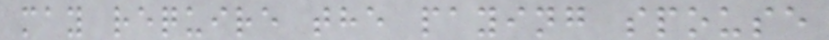may require the paying spouse
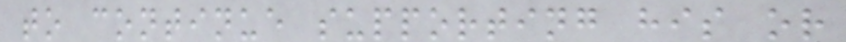to continue supporting his or
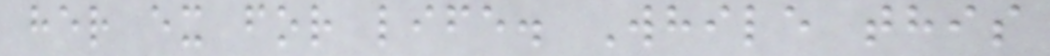her ex for life. While this
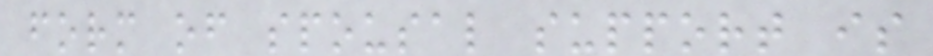form of spousal support is
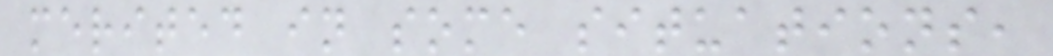merited in some situations,
